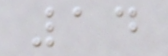14
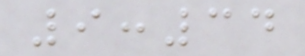9:34
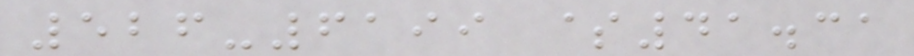526-6199 $41.31
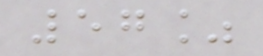57%
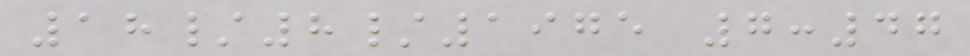18/8/1975 7:47
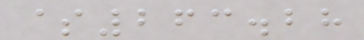$263.28
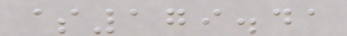$179.41
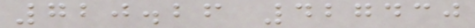720.26 427430
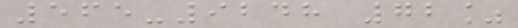565-9248 72%
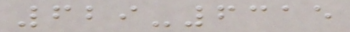629-6315
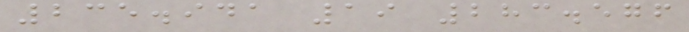235.941 19 283.576
